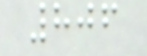806
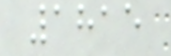1815
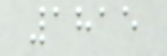1815
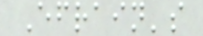Efrain's
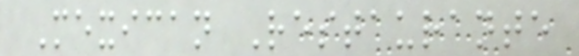Mexican Restaurante
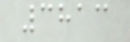3813
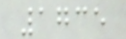1735
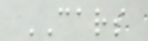CARS
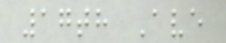17th Ave
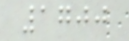1700
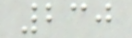230
